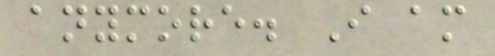anymore. I am
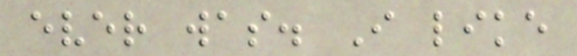ever was. I like
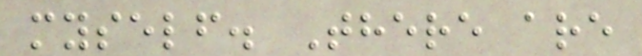myself. There are
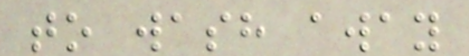to wash away
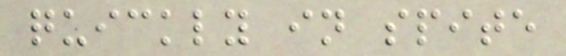quickly in spite
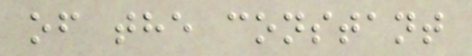of the constant
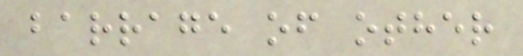barrage of other
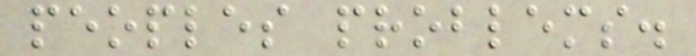peoples problems.
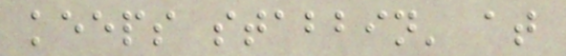keeps stabbin' at
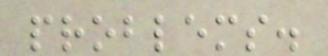problems.
